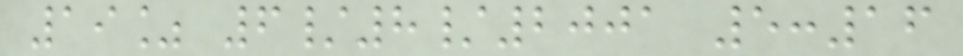19% 6/8/2001 5:16
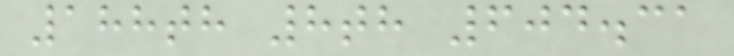188th 8th 604.31
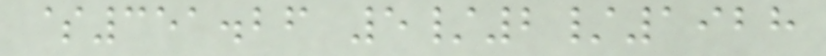$351.26 5/2/1928
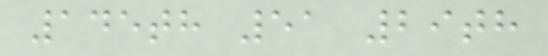145th 51 29th
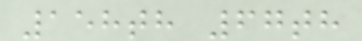158th 67th
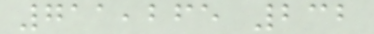711,265 232
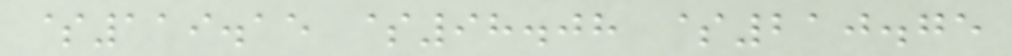$119.15 $98.08 $210.75
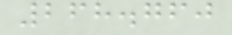268.760
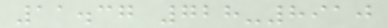11.37 728-8910
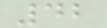42
